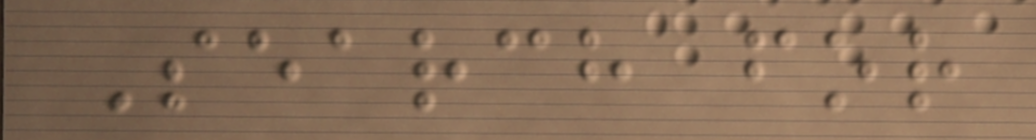Search for
